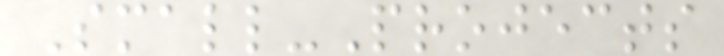Small-Projects
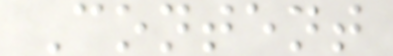Content
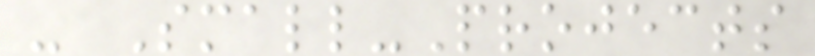- Small-Projects
